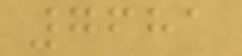7681
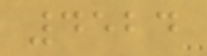4524
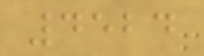4524
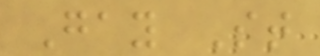Gay St
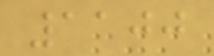1100
